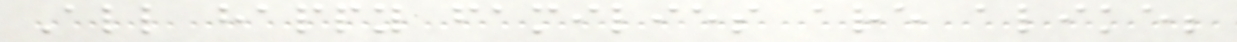All happy families are alike;
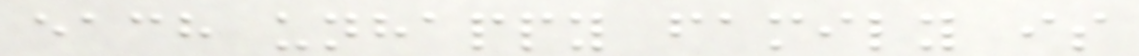each unhappy family is
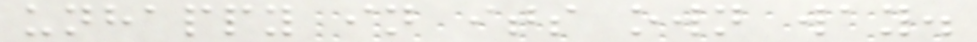unhappy in its own way.
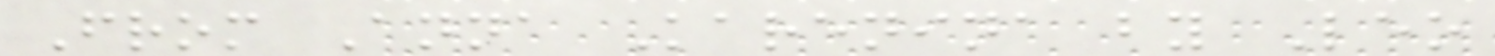From Anna Karenina by Leo
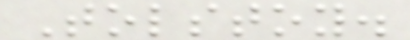Tolstoy.
